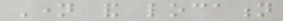Name and location
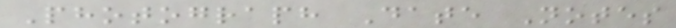Photograph Date Notes
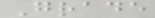Grade
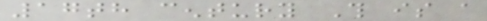17th century This is a
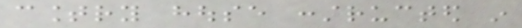country house constructed in
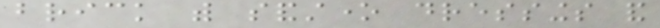brick with sandstone dressings and
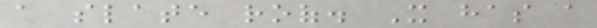a slate roof. It has a
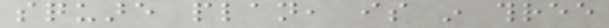square plan, is in three
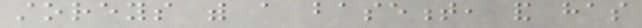storeys with a basement, and has
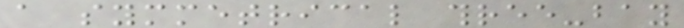a symmetrical three-bay
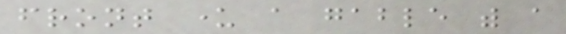front under a gable with a
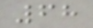68
